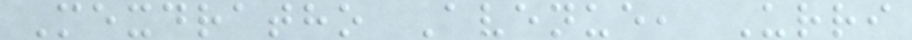Mexdratho Avenue, Urri
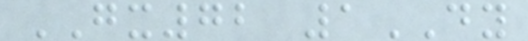GX72 1DY
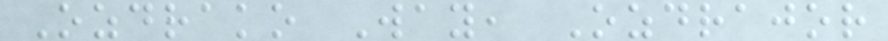Ozdrako Way, Ozdrajor
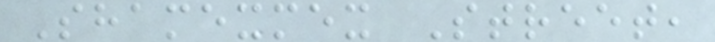Shamexmex Street,
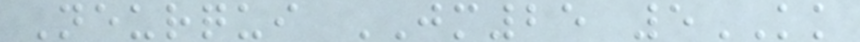Neurqui JM25 5KK
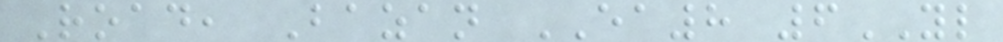Road, Bazan EA8 6YL
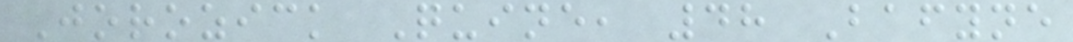Jorozick Quine, 48 Bafyne
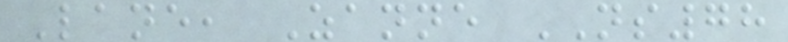Lane, Zanne NS78
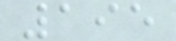195
